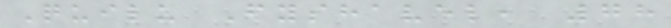Quilu Fyshavel, 78
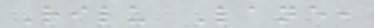Rilu Lane,
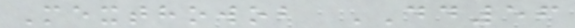Mexthowob DD56
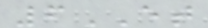6ET
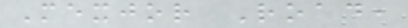Mexjor Road,
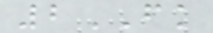2FK
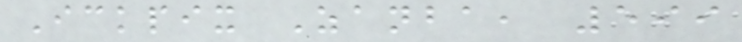Ickpix Zanba, 599
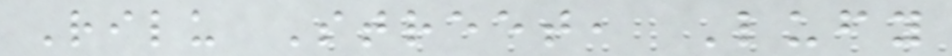Rilu Street, Lufy
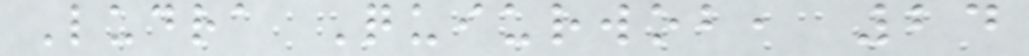Ludra Quiurwob, 24
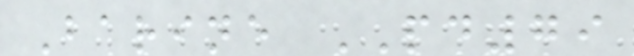Barine PD79
